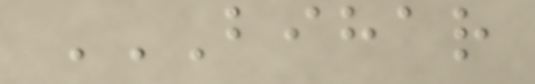BIHAR
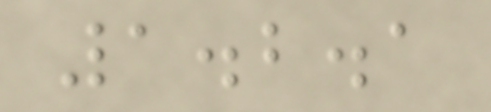1.2.1
